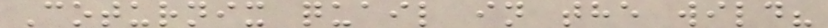Coturnix quail in the wild?
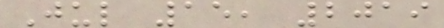Jul 15, 2019
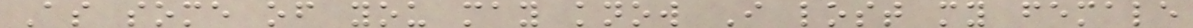As some of you may know I lost my female
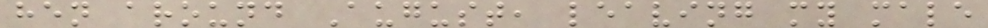hen around August, leaving my male
